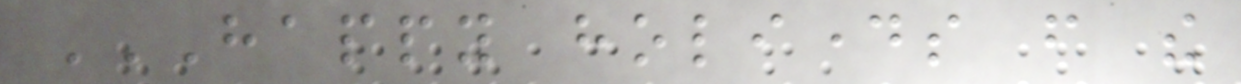HAPPY HOLIDAYS FROM THE
